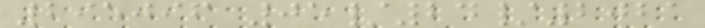295096 05/24/2021
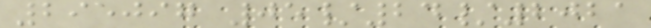295097 05/24/2021
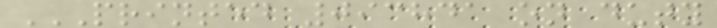PRINTED 093841 ON DUTY
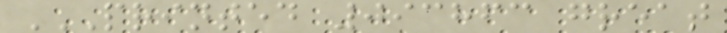PRINTED 093863 GREAT
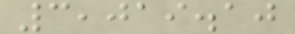3,019.10
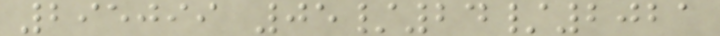295099 05/24/2021
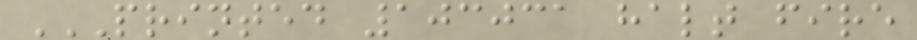PRINTED 103031 HALT FIRE
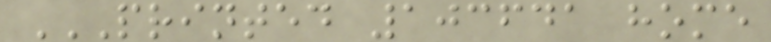PRINTED 103641 HOME
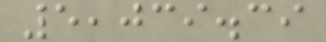5,039.39
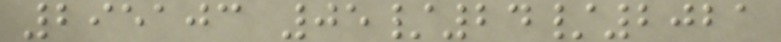295103 05/24/2021
